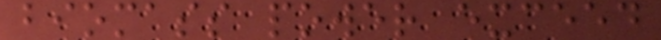biomass power exceed
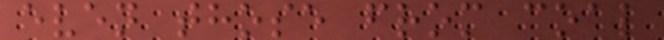even those from coal
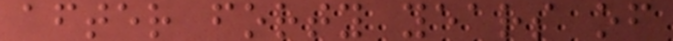after forty years of
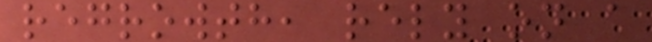regrowth, rely on a
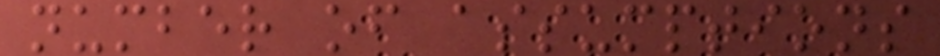number of assumptions
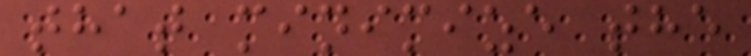that minimize the
